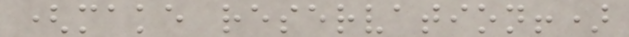(make reservation!)
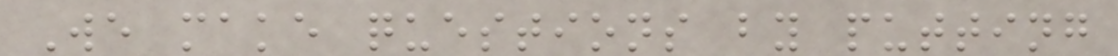We make questions by putting
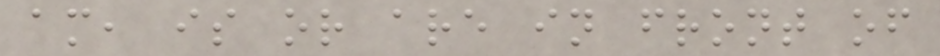am, is or are in front of
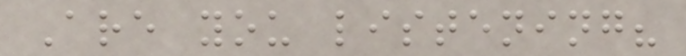Are you listening?
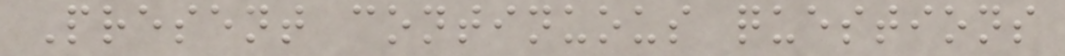Present continuous questions
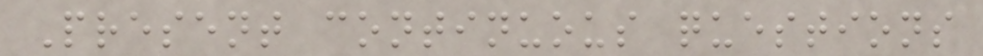Present continuous questions
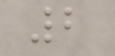2
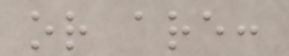or are:
